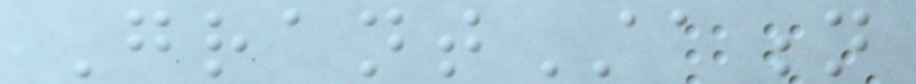GrantStation
